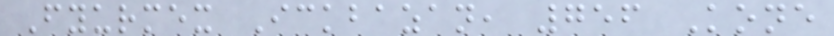Fyurmex Ickbazan, 756 Kone
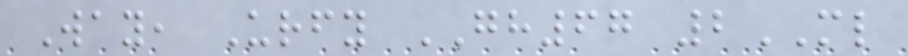Way, Urfy GH67 2ML
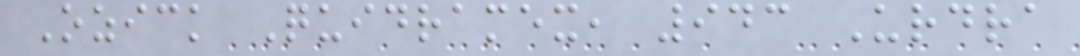Ozick Quidramex, 943 Urdra
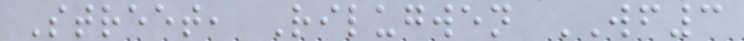Street, Rilugwen WF3
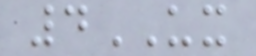4UX
